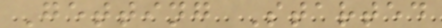Getting Started
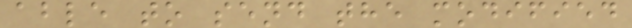able to send the modified
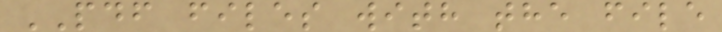PDF files with the file
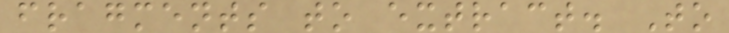fragments to extract. To
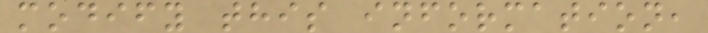modify this information,
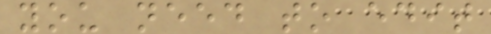you need to edit
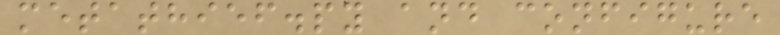metathief.py and configure
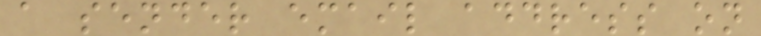a sender email address on
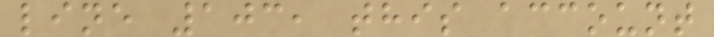line 103, this account
